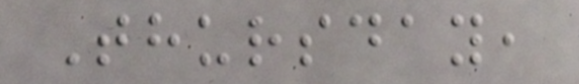Thursday,
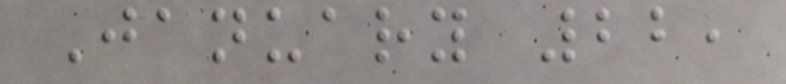January 22,
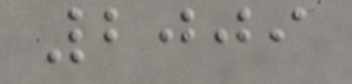2009
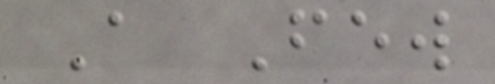A Few
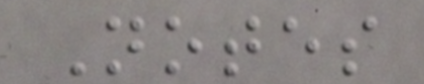Notes
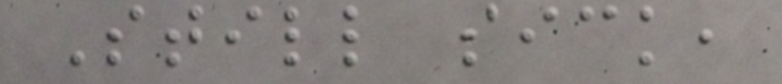Still sick,
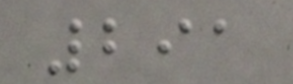291
